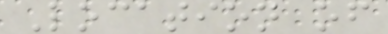Location of
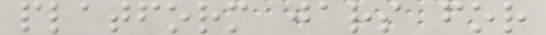platform jars for
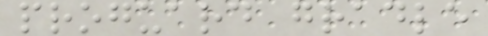proguard gradle
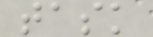task
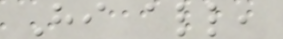Hi all,
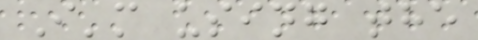I'm using the
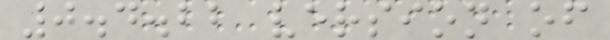0.4.22 version of
